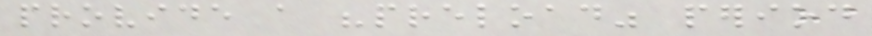provide a "preload" period
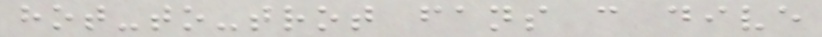hot-to-trot fans can dive
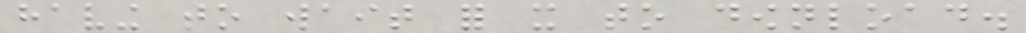having to wait for it to download.
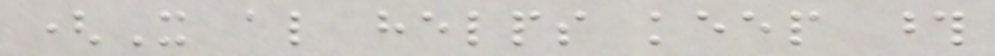(It also helps keep those
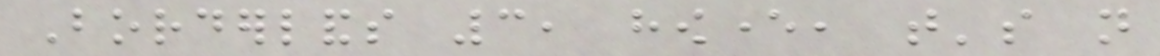Borderlands 3, however, that's not
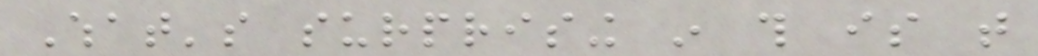What's surprising in this is that
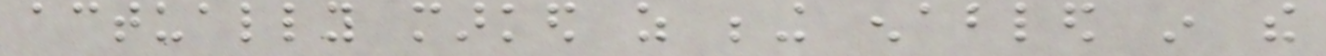actually marked as being enabled in the
